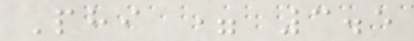Phi = 3.5
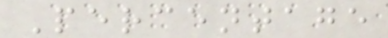Percentage
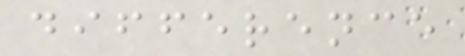difference
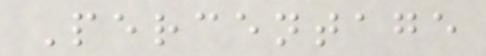Percentage
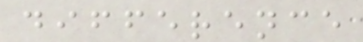difference
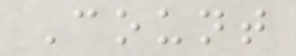Count
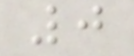0
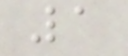1
